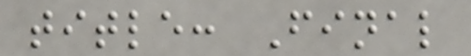title: Final
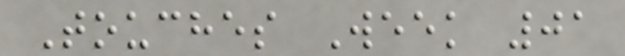Touches Week 01
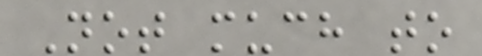Not much to
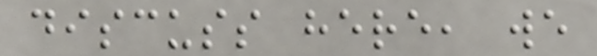discuss here, we
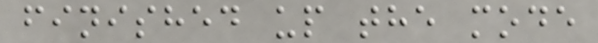finished up the mode
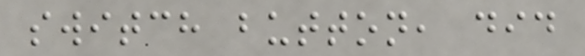switch button, did
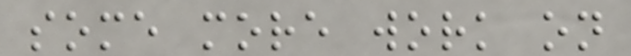some more work on
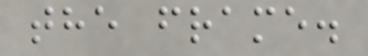the frame.
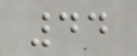44
